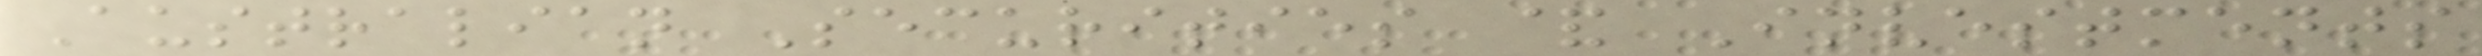Australian Securities & Investments
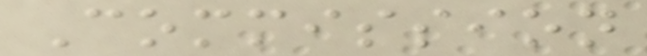Commission
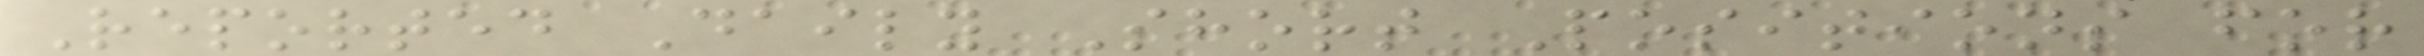Reported Daily Short Positions for
